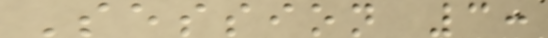Session 3:
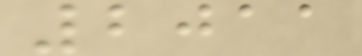2011
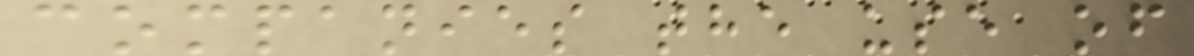companies the use of
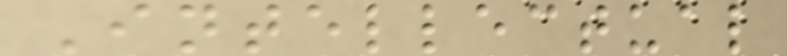Intellectual
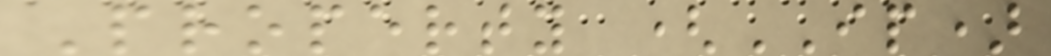Property (IP)
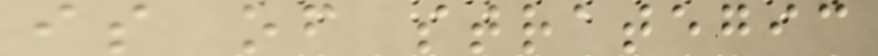is of strategic
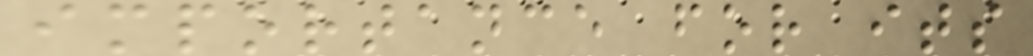importance for its
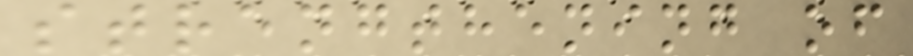strengthening of
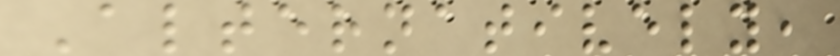Alternatively,
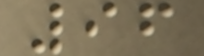96
